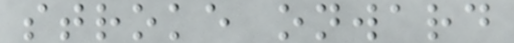stroke onward
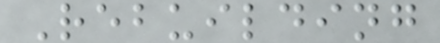Rebuilding
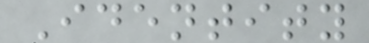Identity
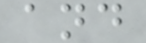and
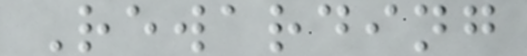Rewarding
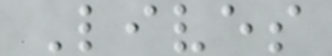Lives
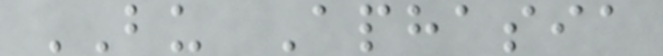BU Aphasia
